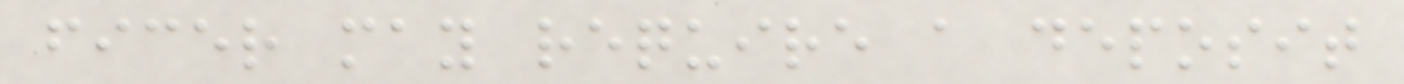ficer may require a deposit
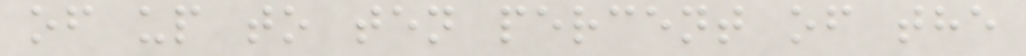of up to ten percent of the
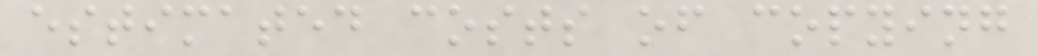estimated costs of copying
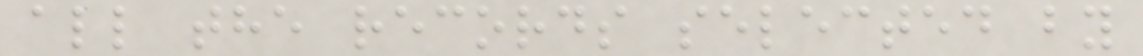all the records selected by
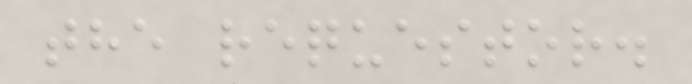the requestor.
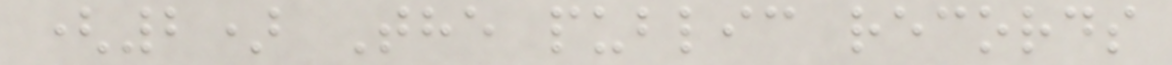(2) The public records
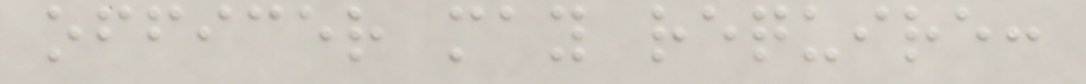officer may require:
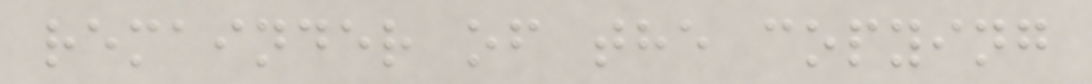remainder of the copying
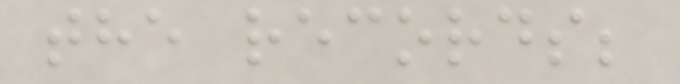the records;
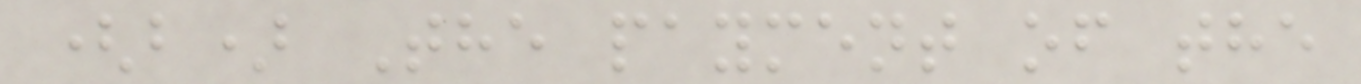(b) The payment of the
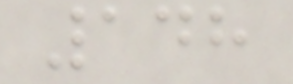148
